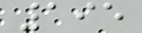195
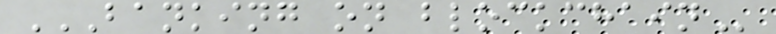BANKING ON BLOCKCHAIN
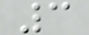3
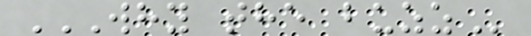WHY THE BUZZ
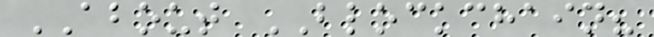ABOUT BLOCKCHAIN?
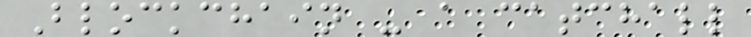Blockchain - a catchall
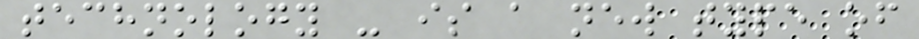technology - is a new type of
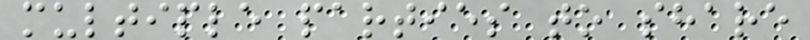multiple parties to share
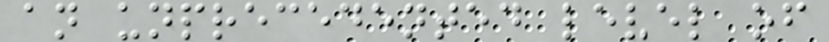an unprecedented level of
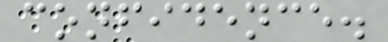confidence.
